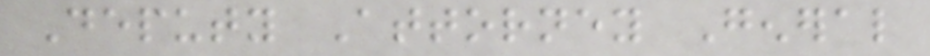Deputy Attorney General
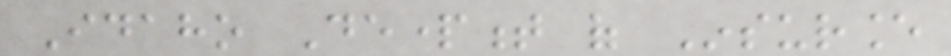Idaho Department of Insurance
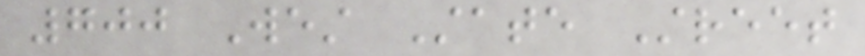700 West State Street
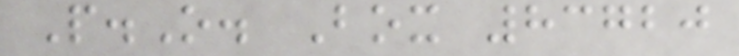P.O. Box 83720
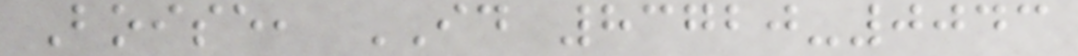Boise, ID 83720-0043
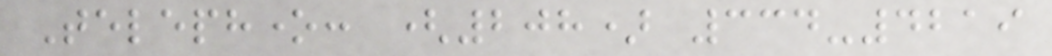Telephone: (208) 334-4219
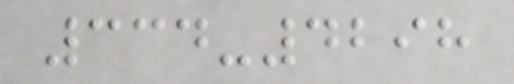334-4298
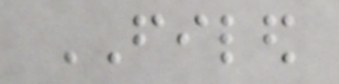FILED
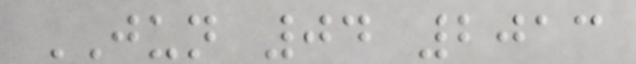JUN 04 2013
